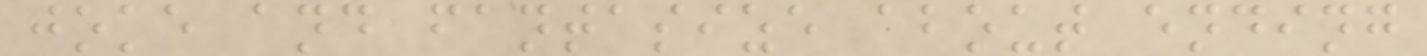joke and fantasize about ending
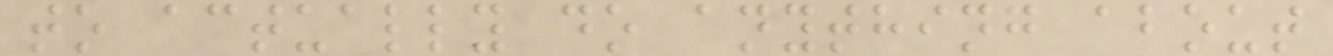to actually do anything about
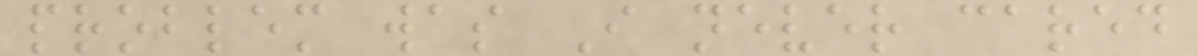problem was I never cared
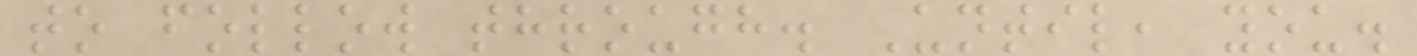to follow through. Until, you.
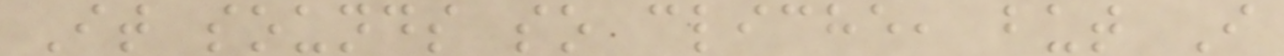It sounds so cliche, but I
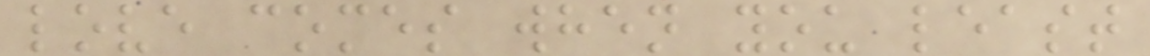love comes when you least
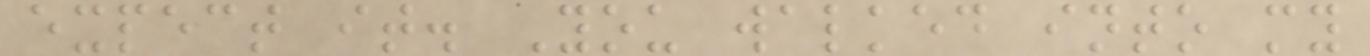expect it. You walked into my
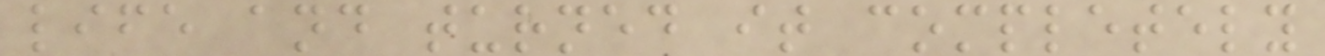life and turned it completely
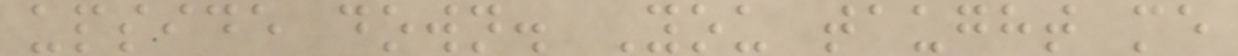upside down. You taught me
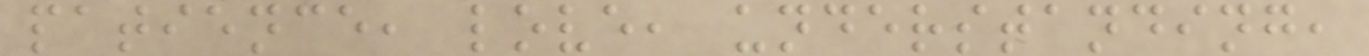patience, love, understanding,
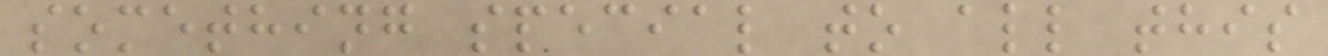something special to all this
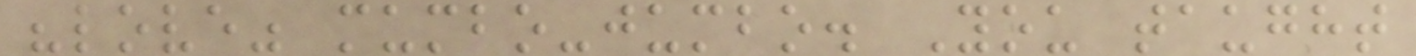"love" mumbo-jumbo. You taught
